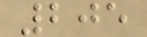205
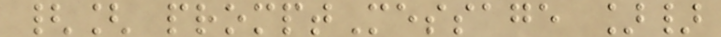{[ promptMessage ]}
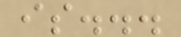is...
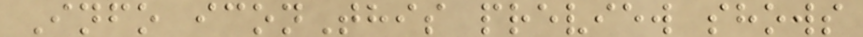Info iconThis preview shows
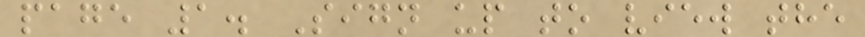page 1. Sign up to view the
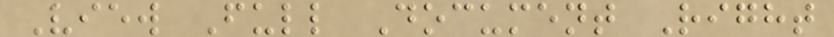View Full Document Right
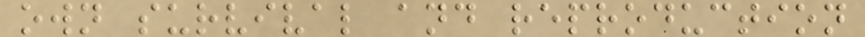own survival and reproduction
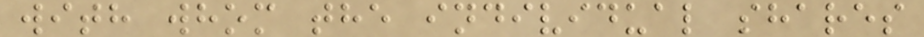with whom the individual shares
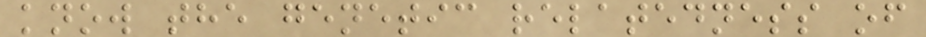know the genetic relatedness of
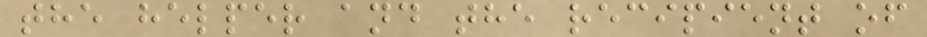the helper and the recipient of
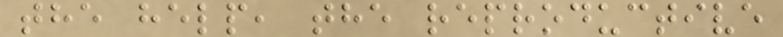the help, the reproductive
